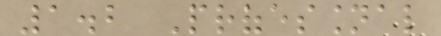1.2 Professional
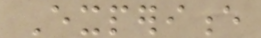Experience
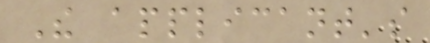The applicant's
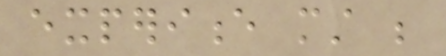experience must be
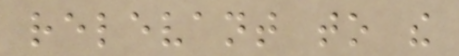relevant to the
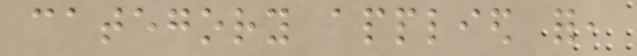category applied for,
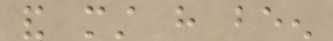and must have been
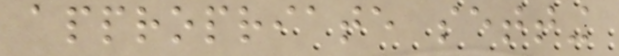appropriate setting
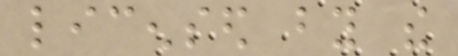licensed by the
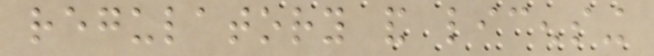regulatory and licensing
